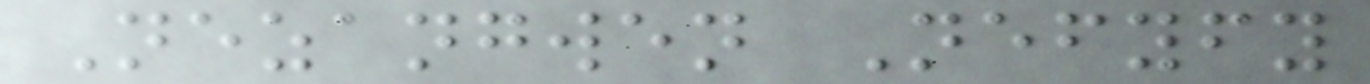Nezangwen Nefyfy
